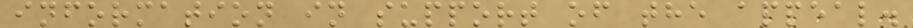information in support of the appeal.
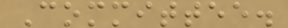Committee.
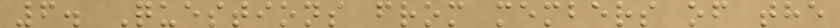6. Questions from members of the
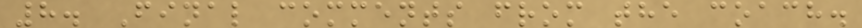8. Final comments from the coach.
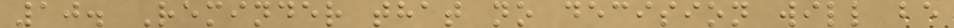10. Reminder that no decision will be
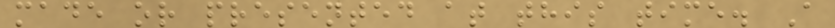made or presented at this time. A
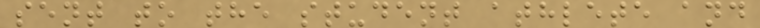sent to the student athlete and
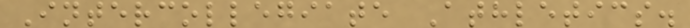Intercollegiate Athletics.
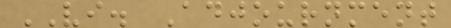VI. Adjournment
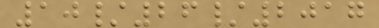10/26/2017
